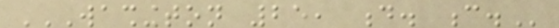WASHINGTON 25, D. C.
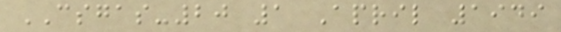CSGAS-20 1 April 1949
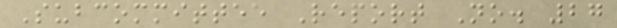Subcommittee Report No. 27
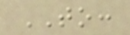TO:
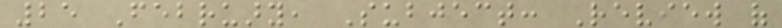25 February, Subject: Review of
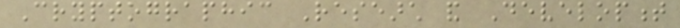Cryptographic Research and Development
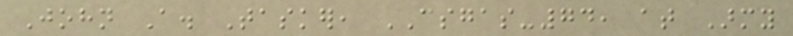John A. Tasker, CSGAS-74, at Army
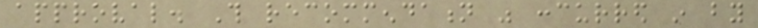approval. This recommendation was concurred in by
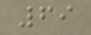69
